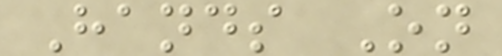Hands On
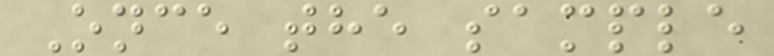Once the sample
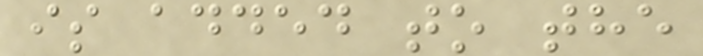is added to the
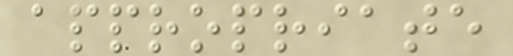appropriate
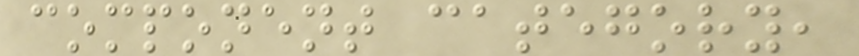component category,
